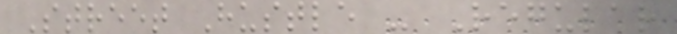Street Hustle - Regular
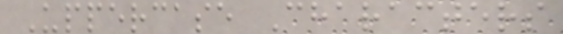Uppercase Characters
